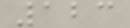123
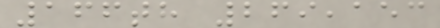166th 269,153
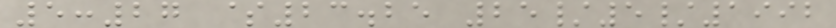5:27 $23.25 25/5/1992
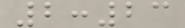2:23
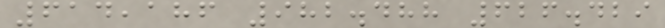614,186 982.488 626.429
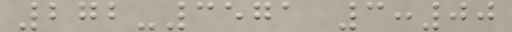272-3571 3:00
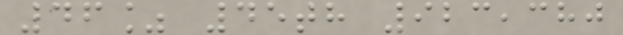46% 45th 923,380
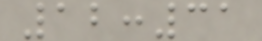12:31
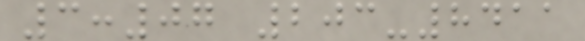3:07 203-8411
